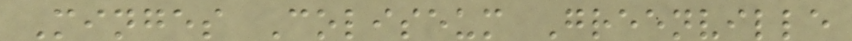Minges Coliseum Greenville
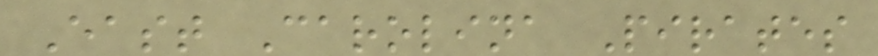East Carolina Pirates
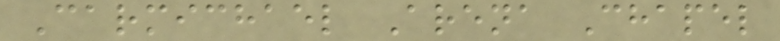Carmichael Arena Chapel
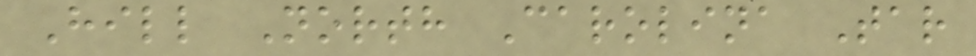Hill North Carolina Tar
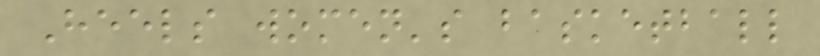Heels women's basketball
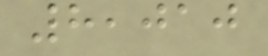8,010
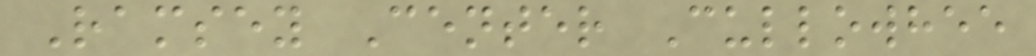Ramsey Center Cullowhee
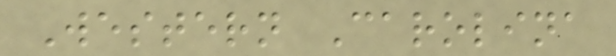Western Carolina
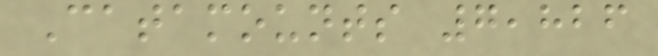Catamounts 7,826
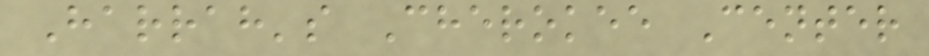Harrah's Cherokee Center
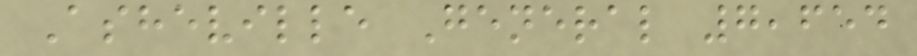Asheville General 7,654
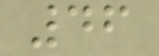46
